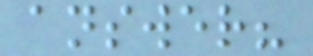answer?
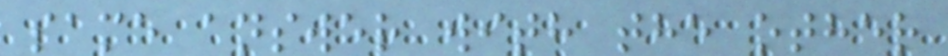same answer with the other
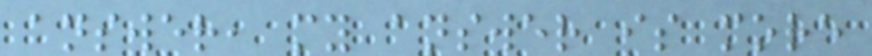answer, my answer is more
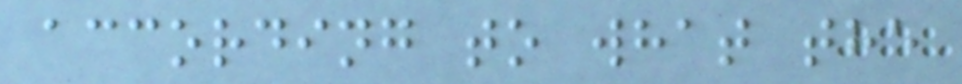according to what the
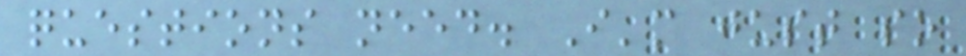questions need. I'm just so
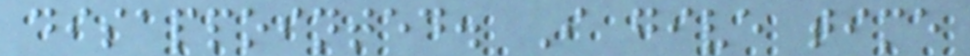disappointed. I give time
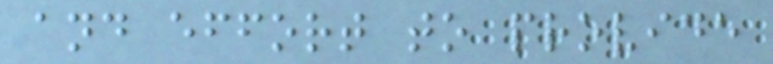and effort to provide
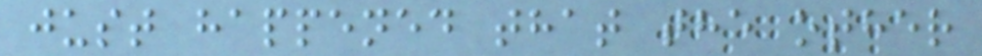just happened that the other
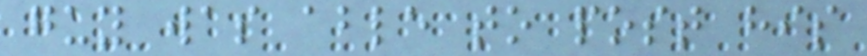guy was able to post his
